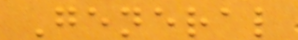General
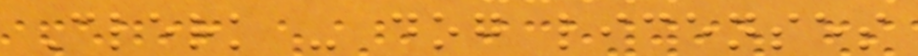Clerk - dog licenses
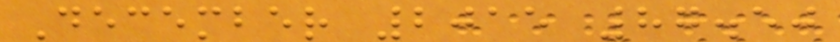December 2015 87.50
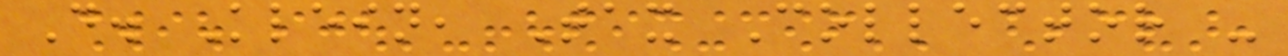D. Klein, Tax Collector -
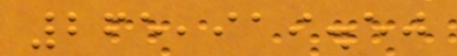265,919.50
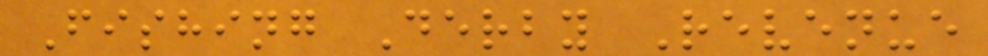Fishing Derby Revenue
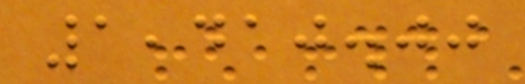1,410.00
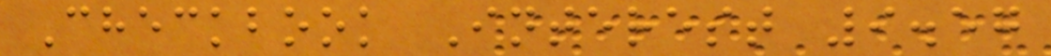Checkbook Interest 9.57
